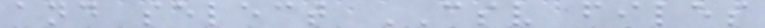and select CSV files
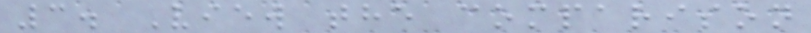3. View the comparison
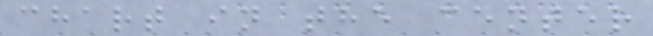chart in the center
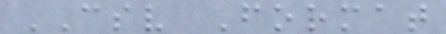CSV Format
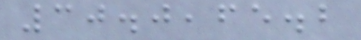30.0,65.2
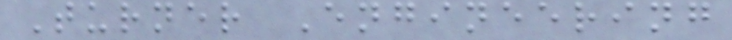Turner Engineering
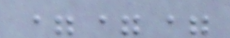===
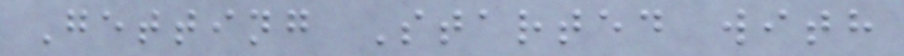Getting Started with
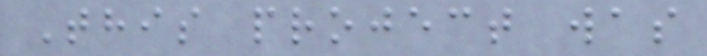This project was
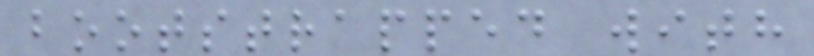bootstrapped with
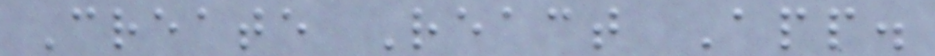Create React App.
